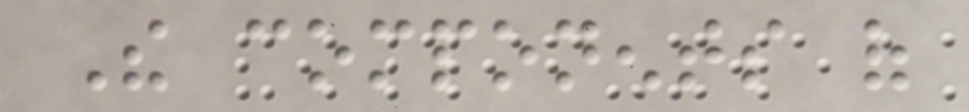The components of
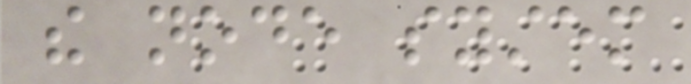the node system
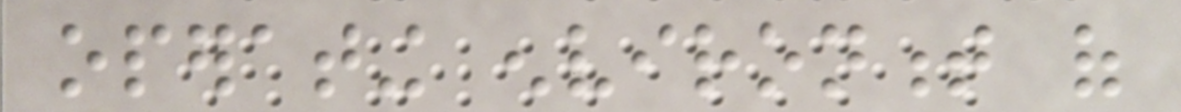operating environment of
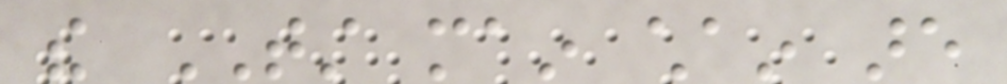the TST main chain are
